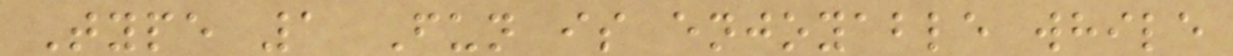Type 1 Fun is enjoyable while
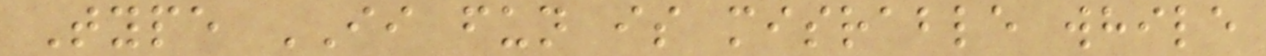Type II fun is misrable while
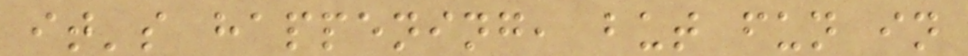it's happening, but fun in
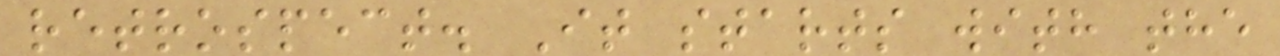retrospect. It starts with the
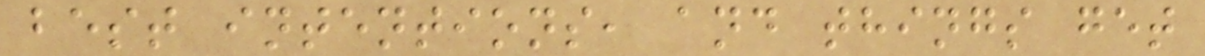best intentions, and things get
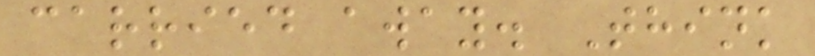carried away. Think
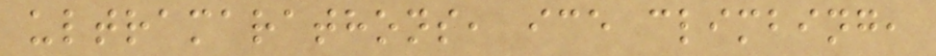ultramarathons, ice climbing,
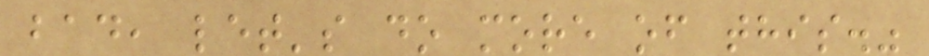bad, let's do more of this."
